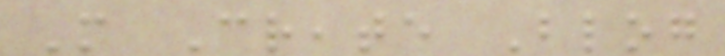More Create Blog
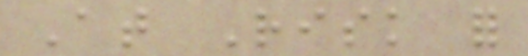At Risk for
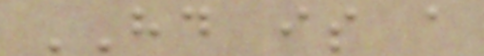HD is a
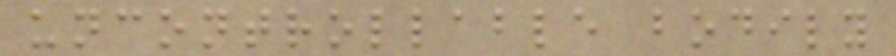uncontrollable bodily
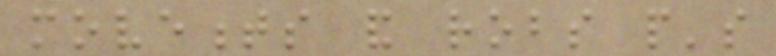movements and robs people's
